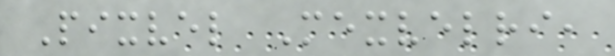Pixvel Mexvelri,
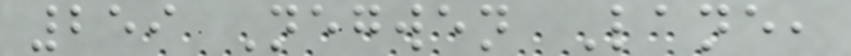259 Negwen Lane,
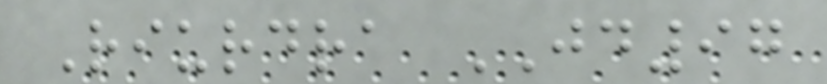Riurdra JD97
